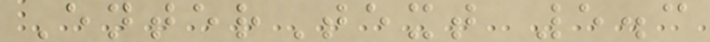EnterText 5.3
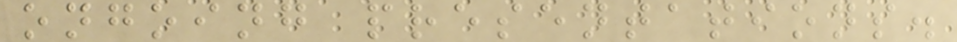ongoing presentations.
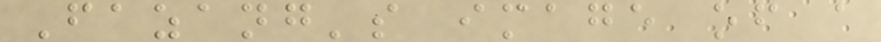Fazang's image of a
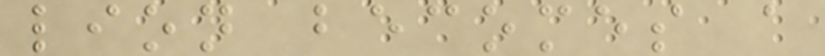lion becomes a
